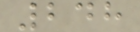248
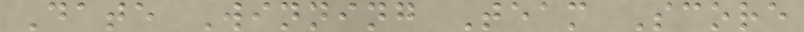Date Winning Team Score
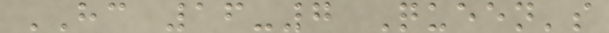HC 16-7 Queen's
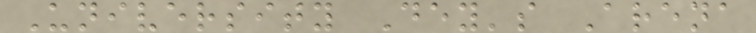University Dey's Arena
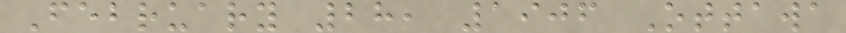February 28, 1906 Ottawa
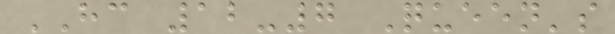HC 12-7 Queen's
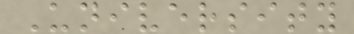University
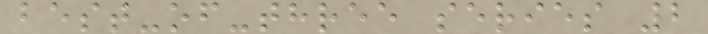best-of-three series 2
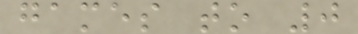games to 0
